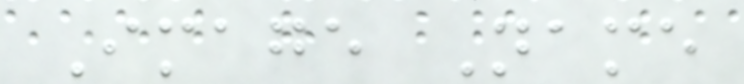Image Name
